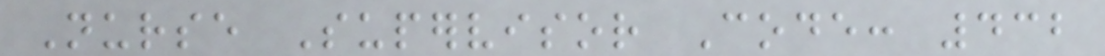Nurse Supervisor Code: 432
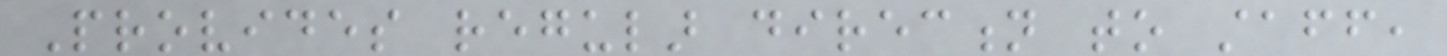Provides regular direction to staff,
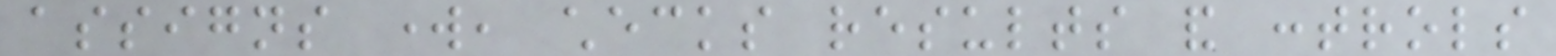assigns work, checks results and controls
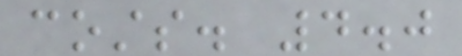costs. 4.0
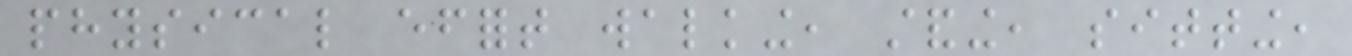physical effort walking, standing, sitting,
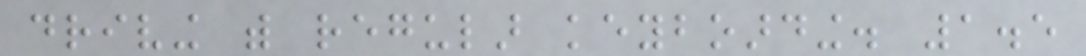driving with regular keyboarding. 1.5
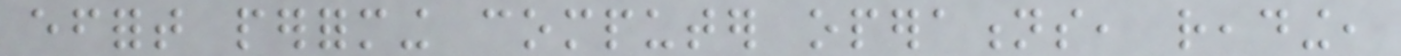effort performing computer operations, reading,
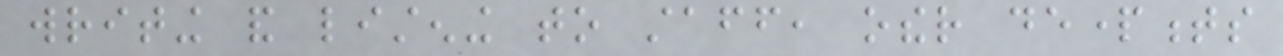writing and listening to staff, other departments
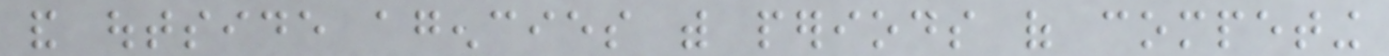and outside agencies with periods of competing
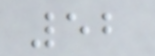52
